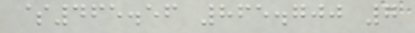$465.56 865.700 7
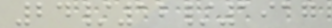24/12/1917
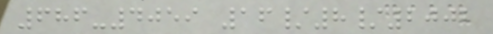686-4059 16/8/2002
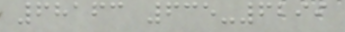68163 635-6299
